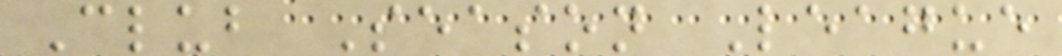Club Season League
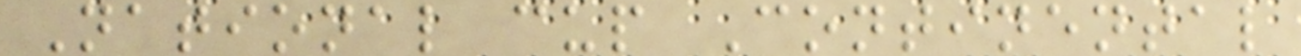National cup Continental
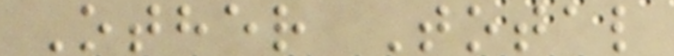Other Total
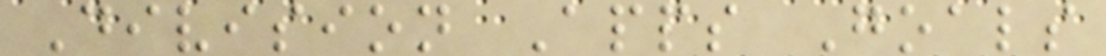Division Apps Goals
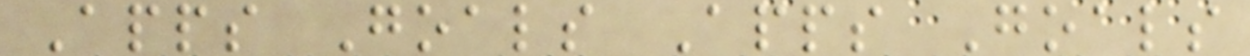Apps Goals Apps Goals
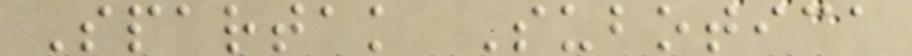Spartak Subotica
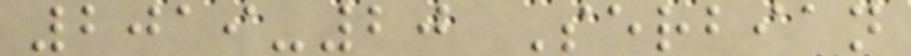2019-20 Serbian
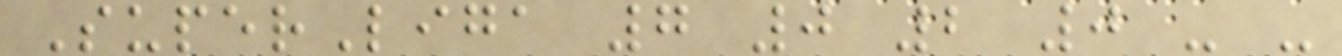SuperLiga 7 0 2 0 - -
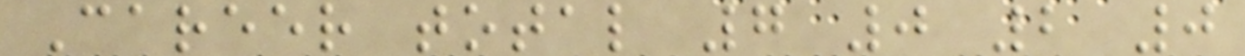Career total 7 0 2 0
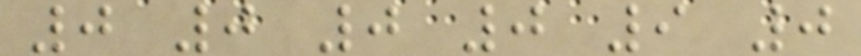0 0 0 0 9 0
